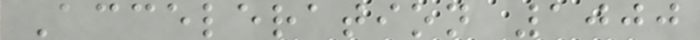Acceleration 1000
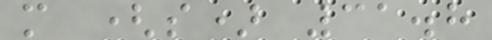m (s) 31.8
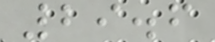29.6
